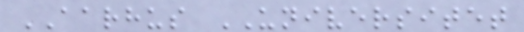AARHUS UNIVERSITET
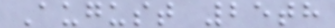August 25th
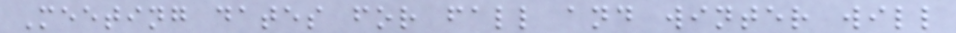Meeting dates for fall and winter will
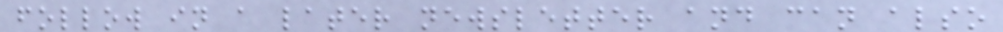follow in a later newsletter and can also
